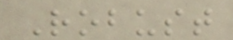Robust
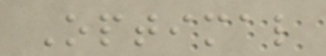Optimal
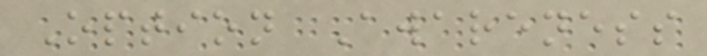Option Awareness
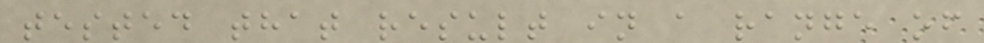tested that result in a range of
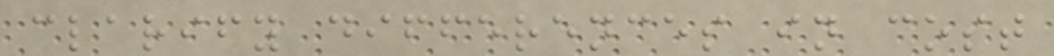clarify differences in cost
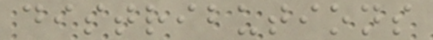distributions
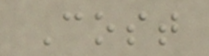Cost
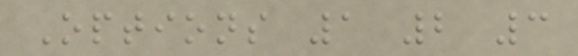Options 1 2 3
